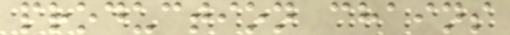production chains
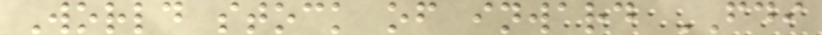World stock of inward FDI
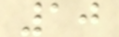10
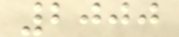2000
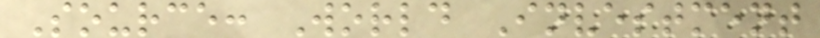Source: World Investment
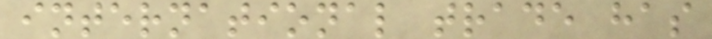international trade has
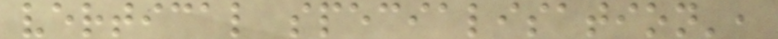vertical specialisation',
